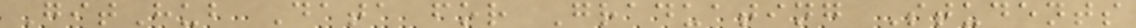GitHub Data for Graduating Students
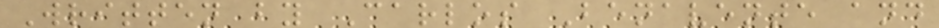Written by Carlos Benavente and
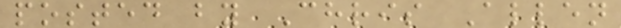posted by Chris Allen
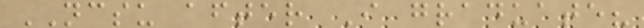NCSU after I graduate?
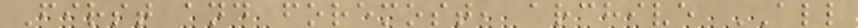First and foremost, archive ALL
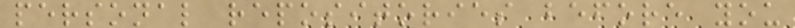personal repositories before you
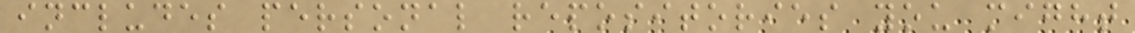includes personal repositories you might
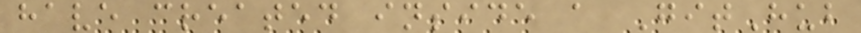have created inside a GitHub
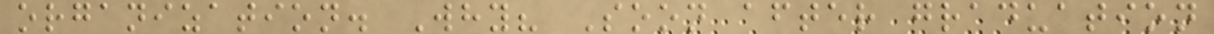organization. Why? Soon after graduation
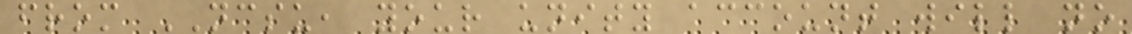from NCSU, your unity account will no
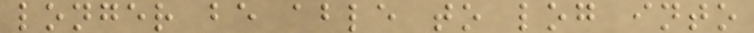longer be able to log into
